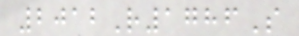2012R1786S
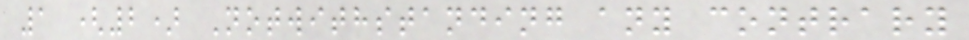1 (2) Notwithstanding any contrary
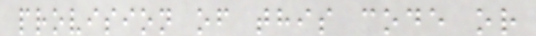provision of this code or
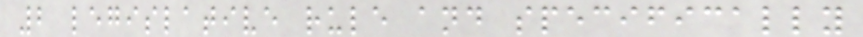2 legislative rule and specifically
